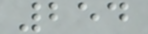254
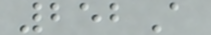252A
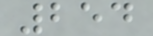254
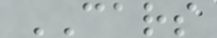CARS
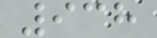938
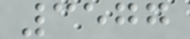3577
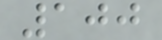100
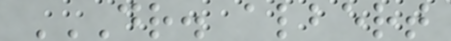DR. ALBERT
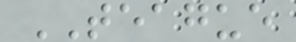TEAGUE
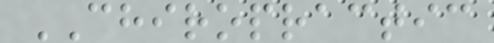CHIROPRACTIC
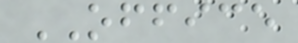OFFICE
